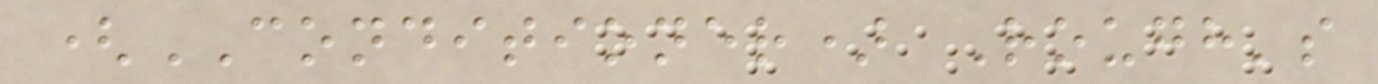(CONDITIONER) Rough's
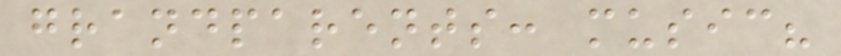grandparents: music?
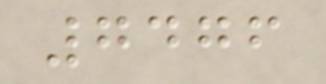7476
